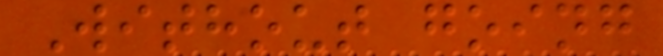Without going
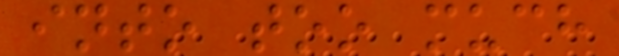into too much
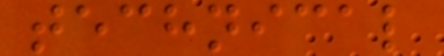technical
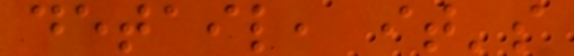detail, it's
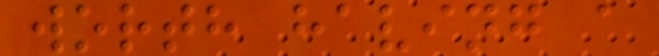worth having a
